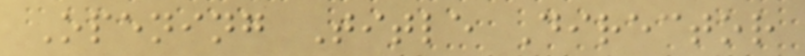Opening Title Director
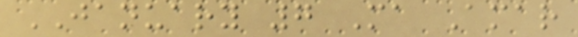JANUARY 7 Ma Amar
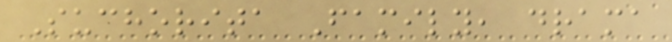Suchorita Family, drama
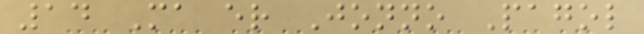14 Ma er Jonno Pagol
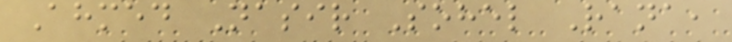Ahmed Nasir Sohel Rana,
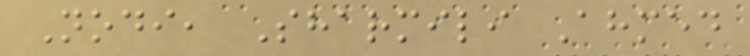Nodi, Sharmili Ahmed
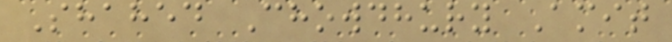Shahed Chowdhury Amit
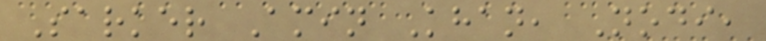Sarker Amin Khan, Nodi,
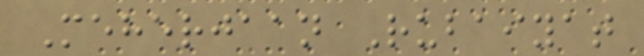Meherjaan Rubaiyat
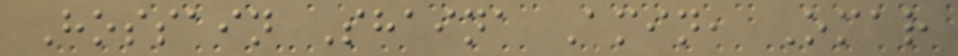Hossain Shaina Amin, Omar
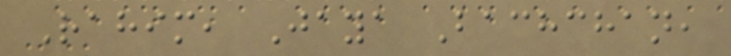Rahim, Jaya Bachchan,
